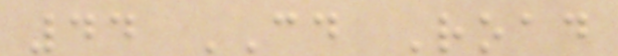44 CD Road
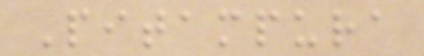Pitampura
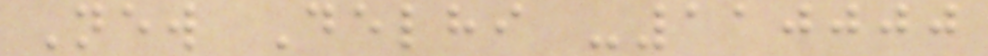New Delhi -110000
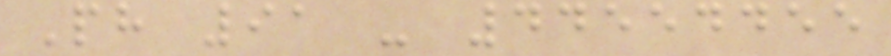Ph 91 - 44554455
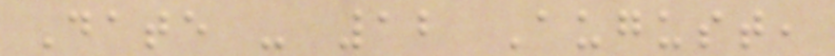Date - 12 August,
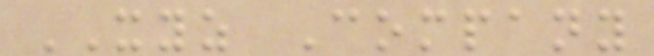XYZ Company
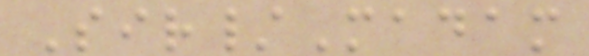Sir/Madam
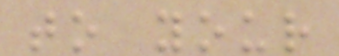to your
